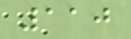110
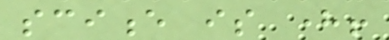science is here!
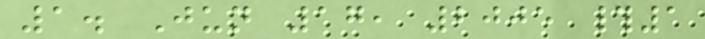1. Jun 17, 2005 #1
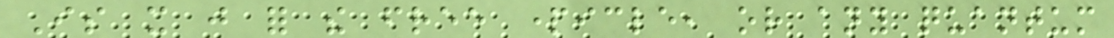Is it just for the free particle, or any quantum
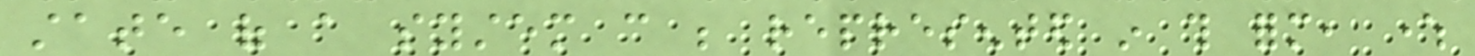state of a system can be represented in this form, where
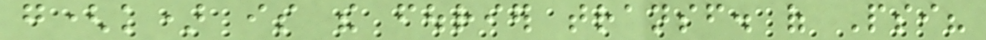g(k) is the fourier transf. of Psi?
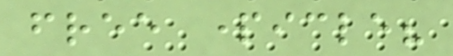free particle?
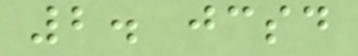2. jcsd
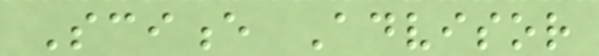Science Advisor
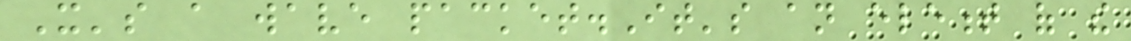It's a wave packet.It's an element of the
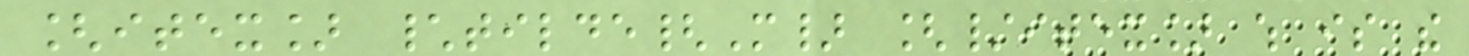[itex] \tilde{M} [/itex] which is the
